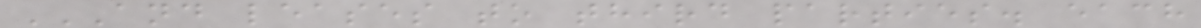AND LEASES TO THIRD PARTIES. EACH
